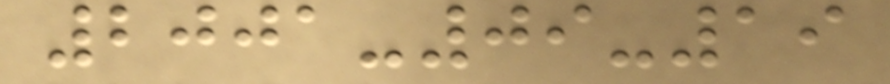2001-09-19
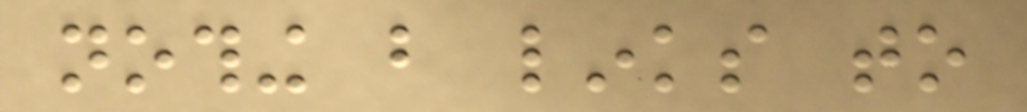nothing but links to
